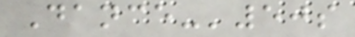Dance-'50s
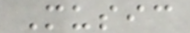Music
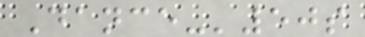Dance-'50s
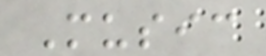Music
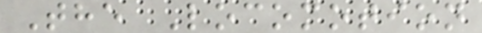The Locomotion
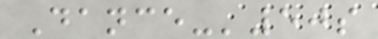Dance-'50s
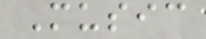Music
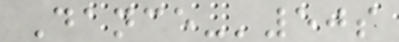Dance-'50s
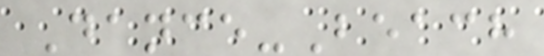Dance-Beach
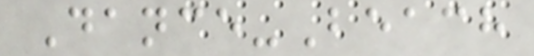Dance-Beach
